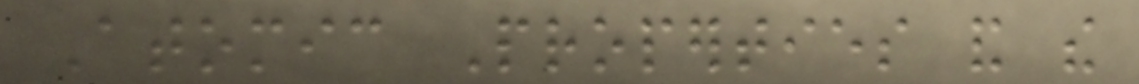Atomic Properties and the
